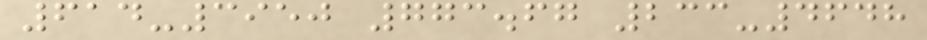614-3950 773.67 233-4648
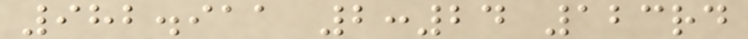982.911 2:24 123rd
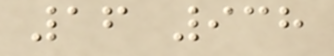16 938
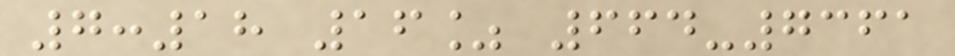7:18 16% 664-7361
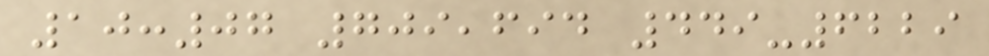10:07 709,694 449-6229
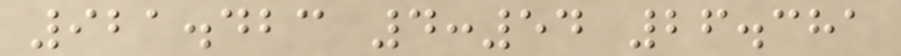921.423 4:54 26.381
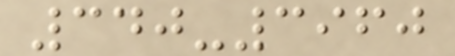340-3960
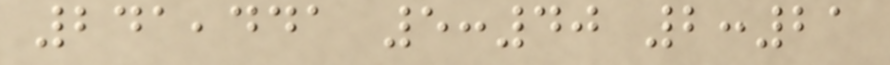241,441 5:40 2:21
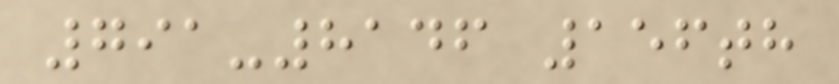791-8146 156th
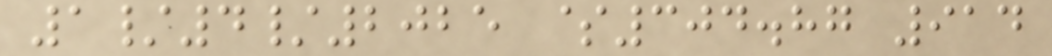1/4/2025 $304.87 914
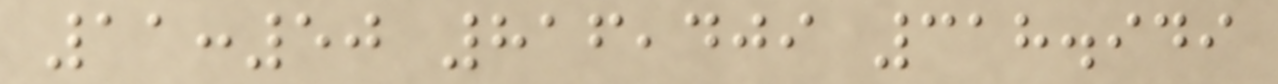11:50 816,409 318.949
